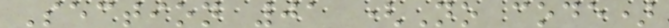Section 01 (No code)
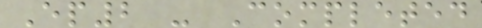Ep2 - Completed
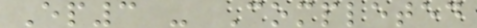Ep3 - Completed
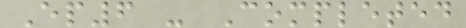Ep6 - Completed
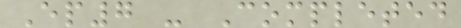Ep7 - Completed
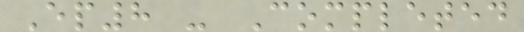Ep8 - Completed
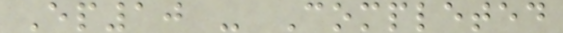Ep10 - Completed
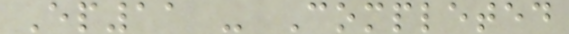Ep11 - Completed
